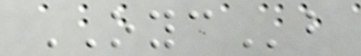OYCb
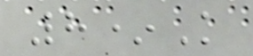8*K
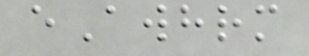eAwhrm
